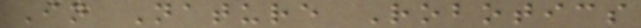In Nature Robotics
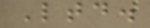Ltd.
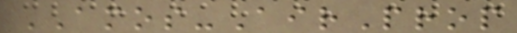AMOS-AirProp
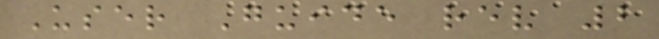User Guide rev 2
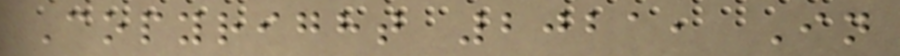Copyright 2021, In
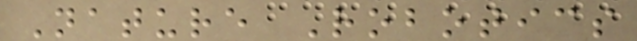Nature Robotics
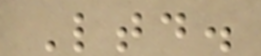Ltd.
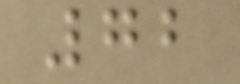72
